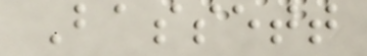Bassett
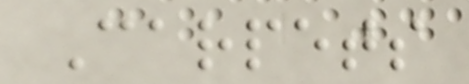Carpets
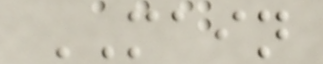MAIN
